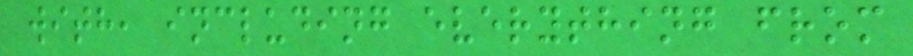with, including everything from
